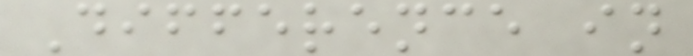Difference in
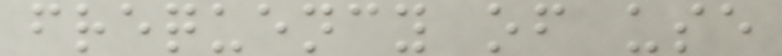frequency of use
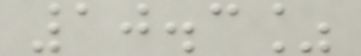10.3%
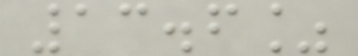13.6%
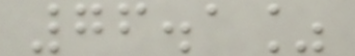76.1%
